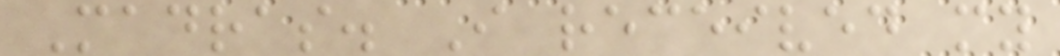Madras. I received my
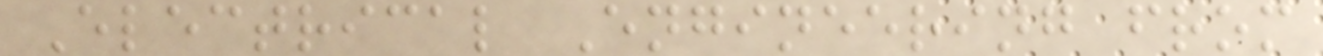Electrical Engineering from
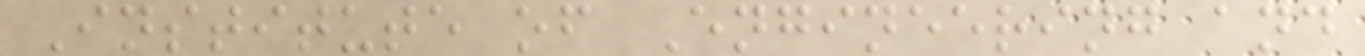Institute of Engineering and
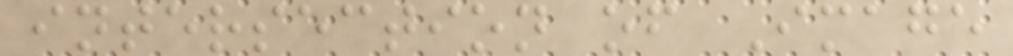intersection of Image
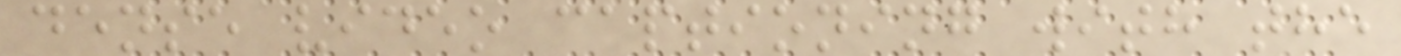dense video captioning with the
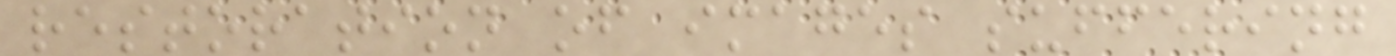restoration of images suffering
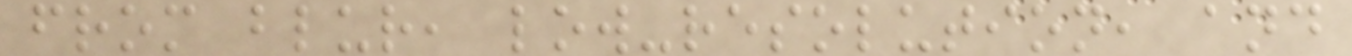from blur, low-resolution, and
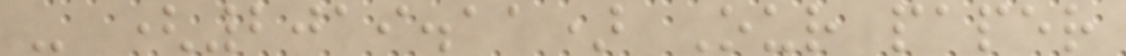- (2019.11) Our paper
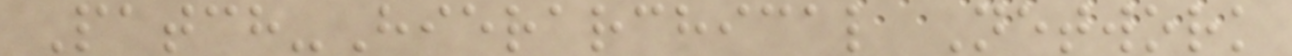Patch-Hierarchical Network
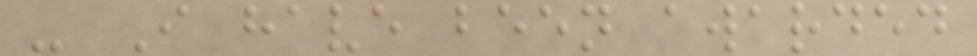- I have been awarded
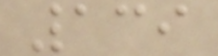139
